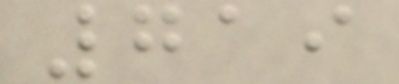719
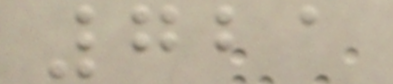721
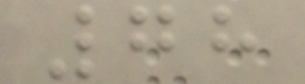78
